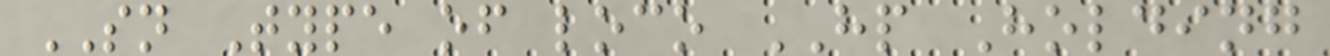SN Type of loco HP Holding
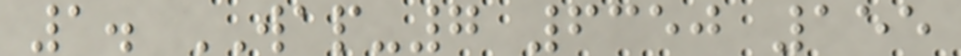1. WAP-7 6350 155
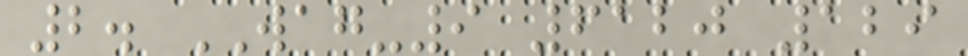2. WAG-9 6120 129
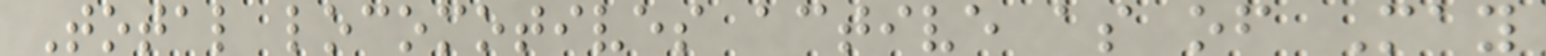Total locomotives active as of May
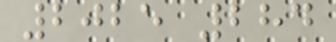2025 284
